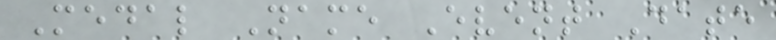Medal Name Event Date
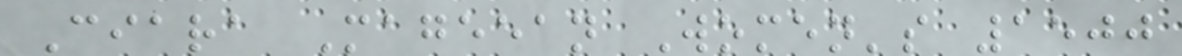Ciara Mageean Women's 1500
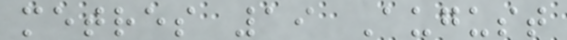metres 19 August
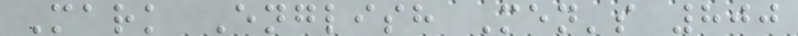Mark English Men's 800
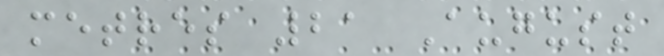metres 21 August
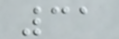31
